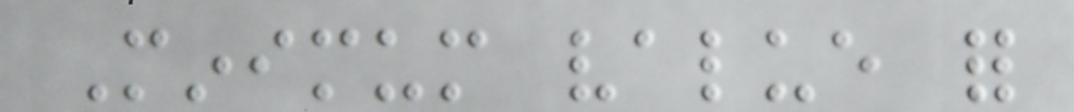Minimum value for
